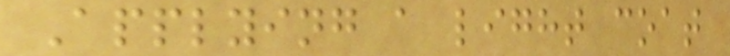Applying a light coat
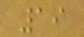19
